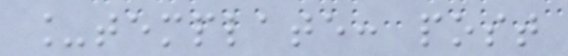_template: post
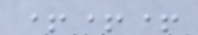+++
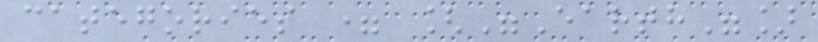categories = ["Earth"]
